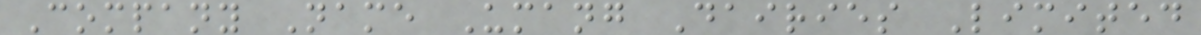Company Name Umang Dairies Limited
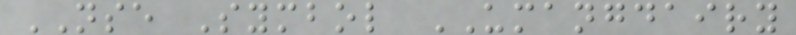NSE Symbol UMANGDAIRY
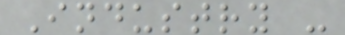Industry -
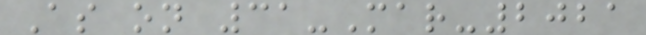As on 31-Mar-2021
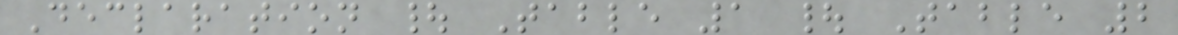Declaration | Table 1 | Table 2
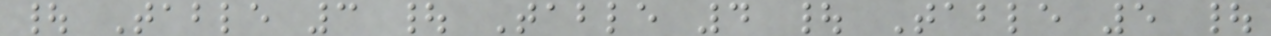| Table 3 | Table 4 | Table 5 |
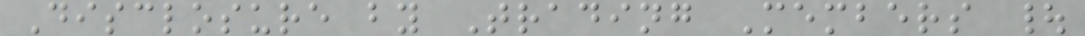Disclosure by Trading Members |
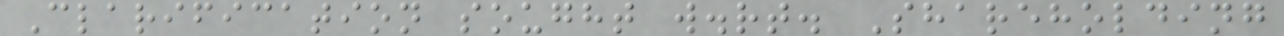Clarification sought w.rt. Shareholding
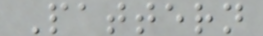Pattern
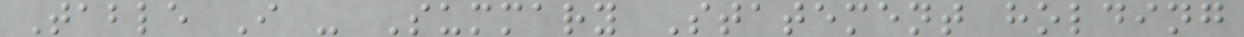Table I - Summary Statement holding
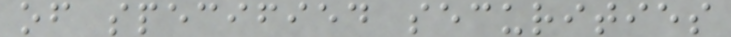of specified securities
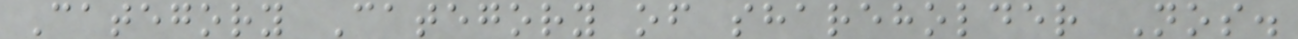Category Category of shareholder Nos.
